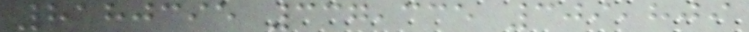8180395 337,335 309,809
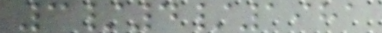3/4/1981
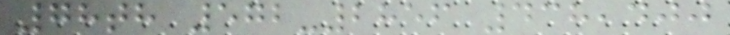78th 572-2856 438,400
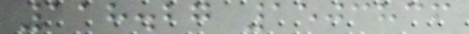118.27 1503836
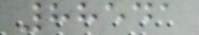88541
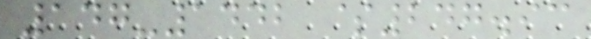147-1442 $247.93
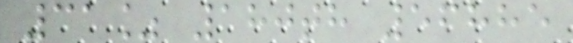31% 180th 56885
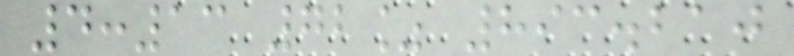4:13 72% 893.210
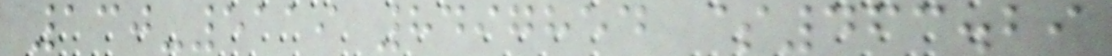130-5119 8497854 $463.29
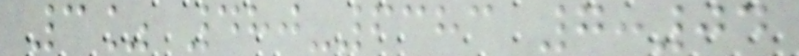3% 480-6383 7:04
